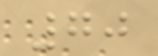70
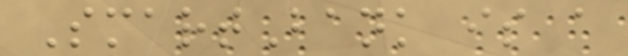SmartBank is a
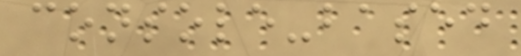console-based
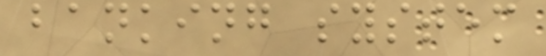banking system
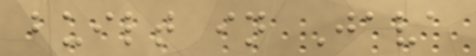built in Java
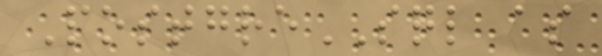PostgreSQL as
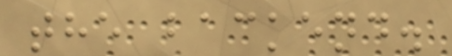the backend.
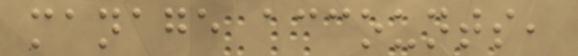manage accounts,
